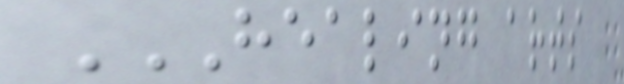HEALING ARTS
